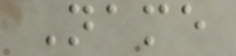Name
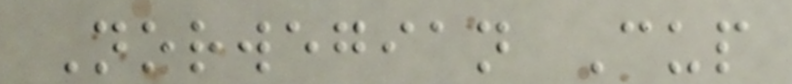Norwegian Cup
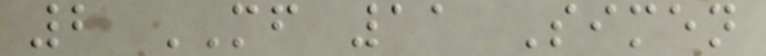2 MF 11 Simen
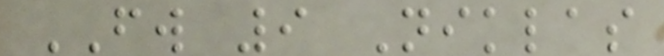FW 9 Niklas
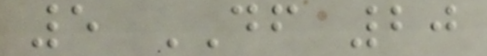5 DF 20
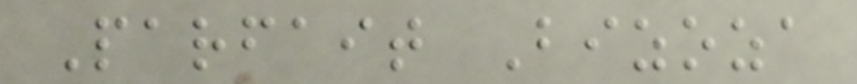Parfait Bizoza
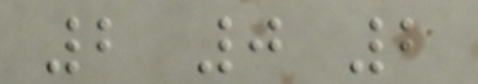2 0 2
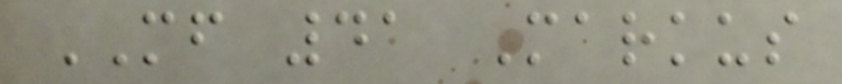MF 41 Markus
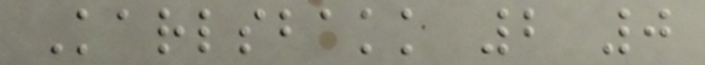Karlsbakk 2 0
